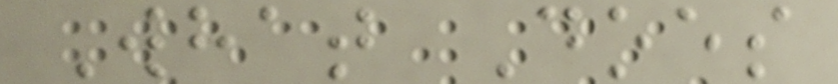What Does
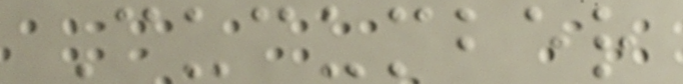Cucumber
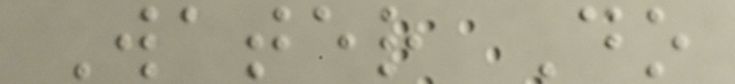Water Do
